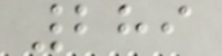289
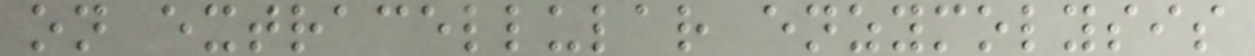on extracellular enzymolysis
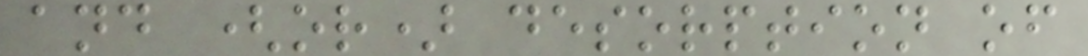and (or) desorption of
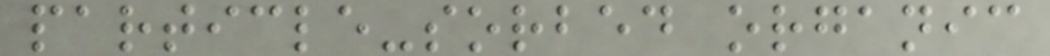particle-sorbed organic
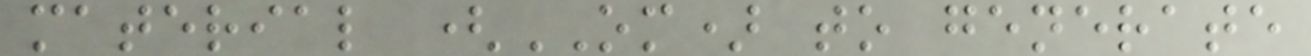material (OM) to generate
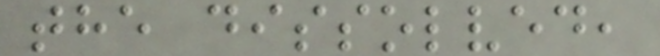the dissolved,
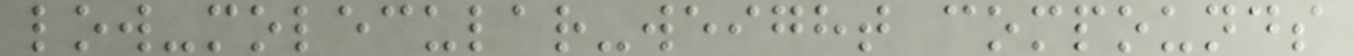low-molecular-weight compounds
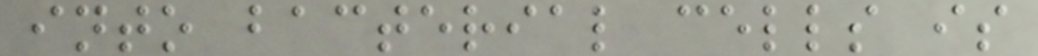into bacterial cells is
